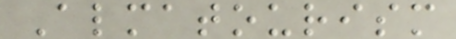Almatourism
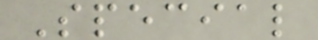Special
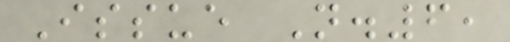Issue N.6,
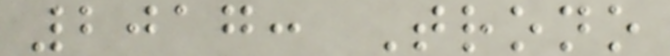2017: Trono
